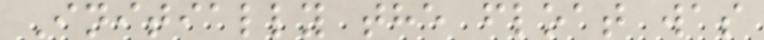Initially the float was
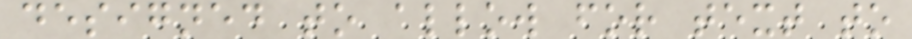designed to allow for text to
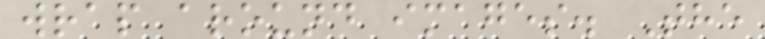wrap around images. The
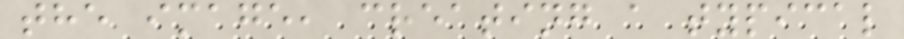the image, creating a typical
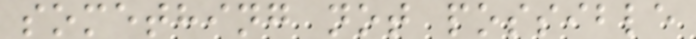something not possible
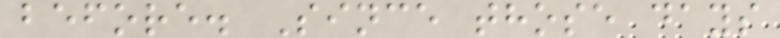before. Since those days
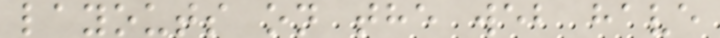layouts on the web have
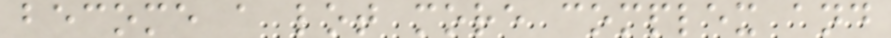become a lot more complex and
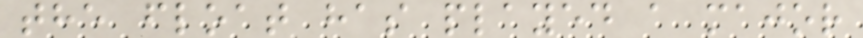the float has played a major
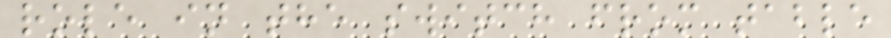role in the switch from table
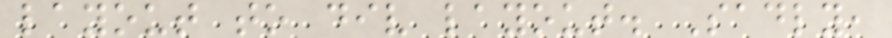layout to div layout. Sadly,
